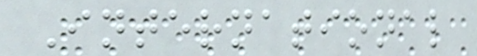International
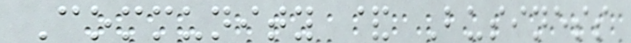Community & Business
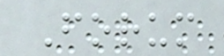Forum
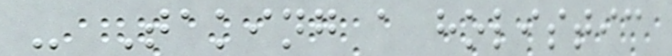- Taking a holistic
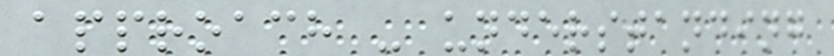approach - understanding
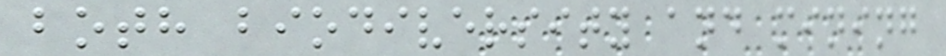both biodiversity and mining
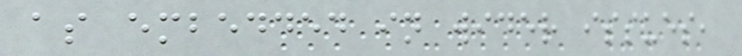as embedded in wider issues,
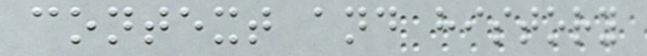context and history
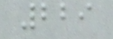229
